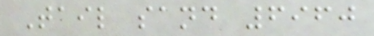Tail sand 6960
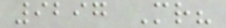9297 Mr?
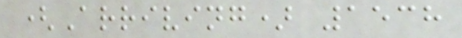(Arriving) 1538
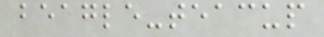beagle-teacup
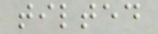tilted
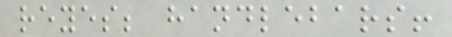reyes; handlebars!
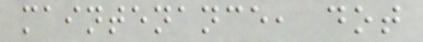maintenance, dot
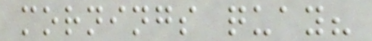mornings quay?
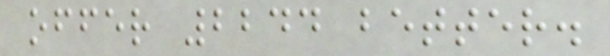offer 2244 better.
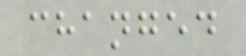changed
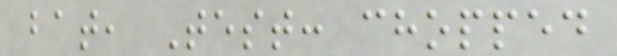bat, Test: chopped
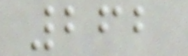262
